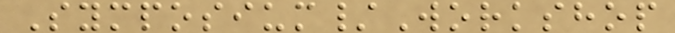Symposium/Workshop
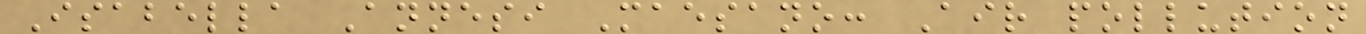Isabella Annesi Maesano: Air pollution
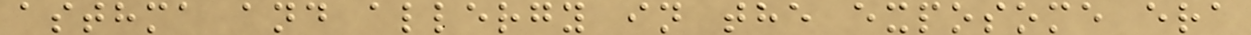asthma and allergy in the exposome era
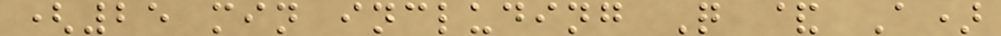(25 min including Q & A)
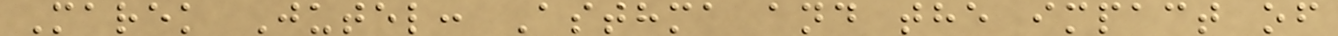Marek Jutel: Asthma and the impact of
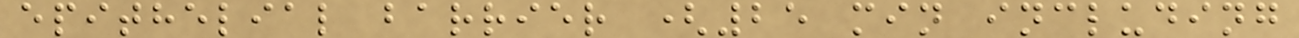epithelial barrier (25 min including
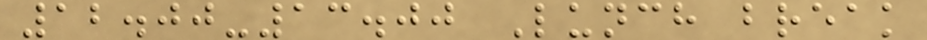12.00-13.00 Lunch break
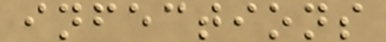infections
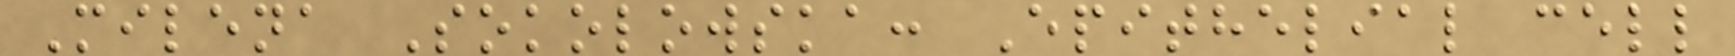Milena Sokolowska: Epithelial cell
